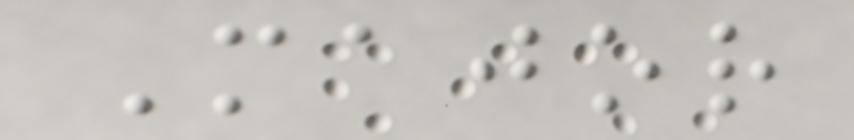Major
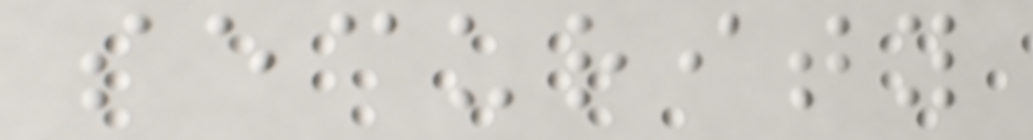security
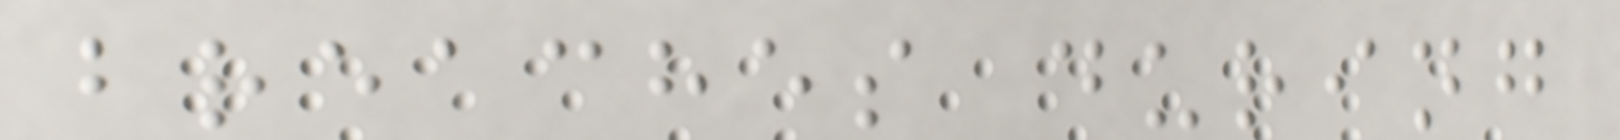breaches during
